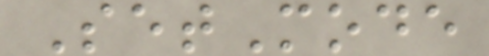SetMode
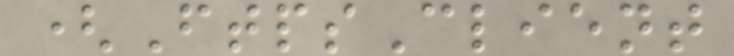(FtpsClient
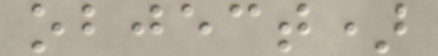object)
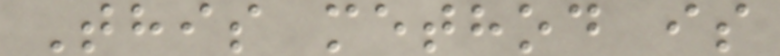This method is
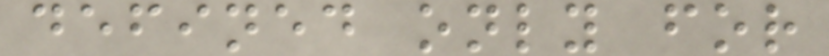defined only for
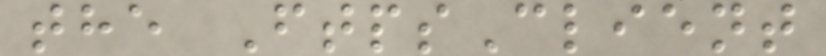the FtpsClient
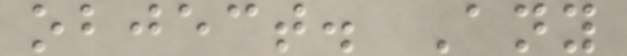object. Any
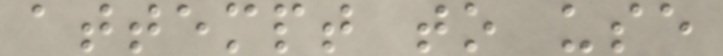attempt to use
